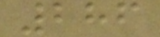286
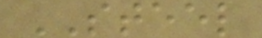STEEL
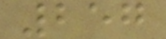257
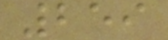259
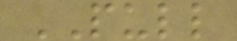PULL
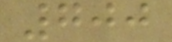700
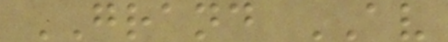GRAND AV
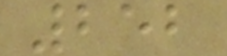252
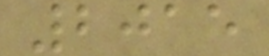2015
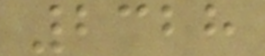2328
